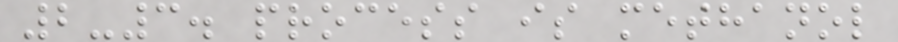2-3. process is methanol
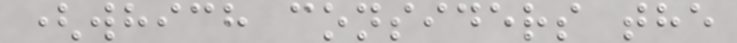(which considers the
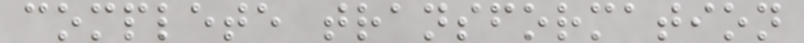complete transformation
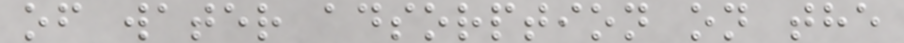of water adsorption on the
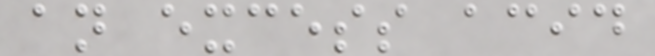an excess acid
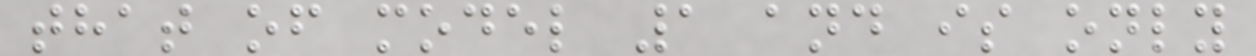that of model 1 and is only
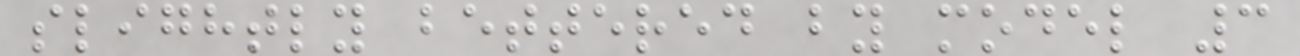slightly bettered by model 3
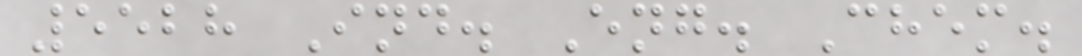5528 Ind. Eng. Chem.
